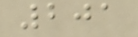201
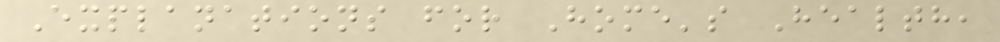Explanations for Home's Health,
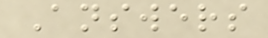Answers
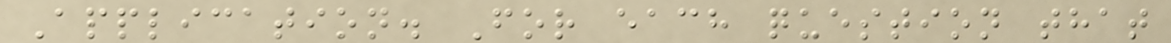Application. For each question that
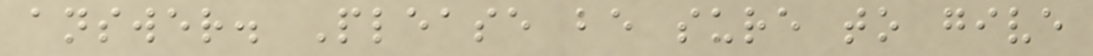answer. Please be sure to give
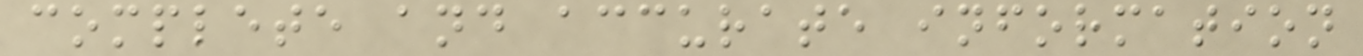complete and accurate information
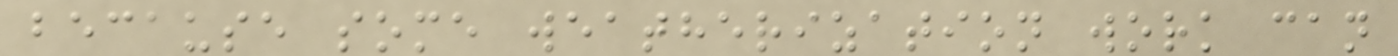because some weatherization work can
